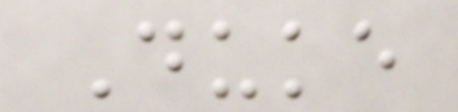Duke
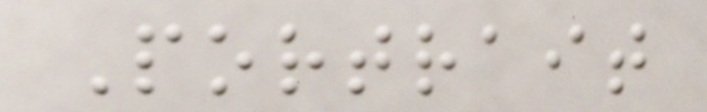Portrait
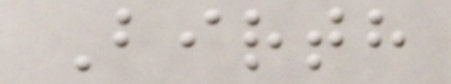Birth
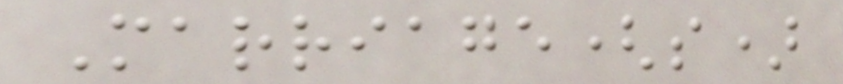Marriage(s)
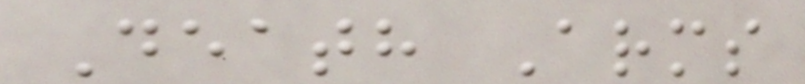Death Arms
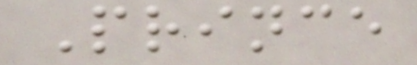Prince
